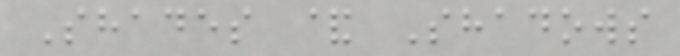Shades & Shadows
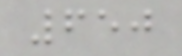650
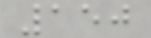150
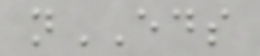nEDS
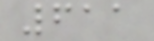611
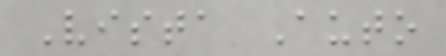Vista Auto
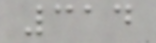314
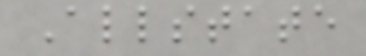Allstate
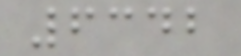6342
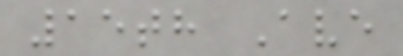15th Ave
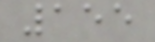155
